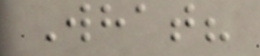What?
